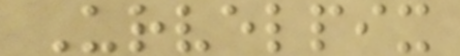Urvelpix
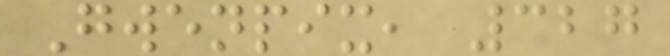Gwenpix, 327
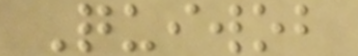Quiwob
